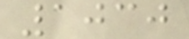1030
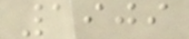1909
